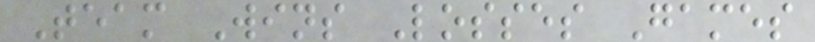Team Wins Losses Games
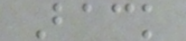Back
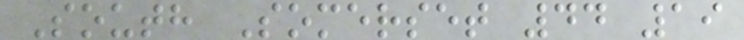South Somerset 44 19
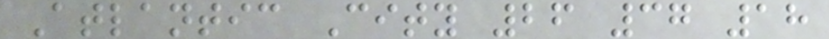Atlantic City 26 37 18
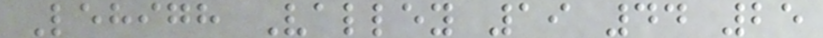Lehigh Valley 19 44 25
